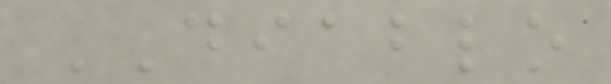DIABLO
